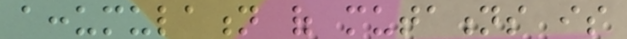accumulation of mutations is
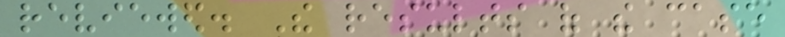reviewed. The results of the case
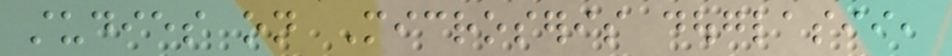studies on Microseris douglasii,
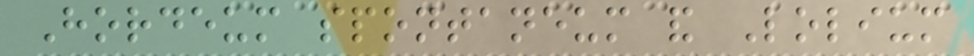Hordeum spontaneum and Lolium
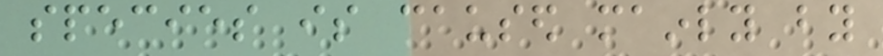species is caused mainly by
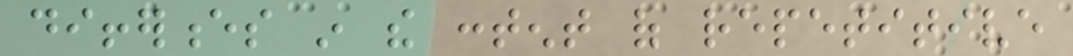differences in the content of repetitive
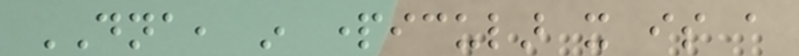DNA, in particular it is a
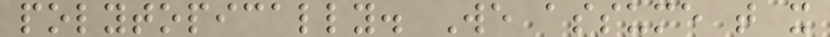polytopically. We assume that it
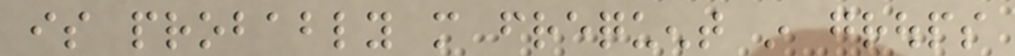is probably more frequent in groups
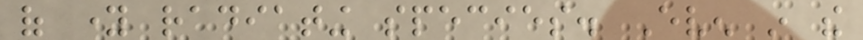of young radiating species. Even in the
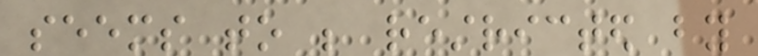seems to be restricted by
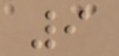9
